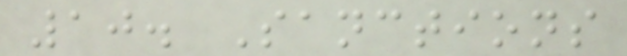10. Sanctions
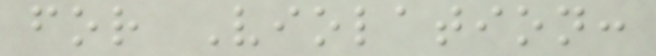for Violation:
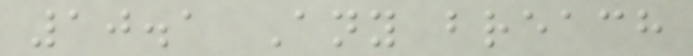10.1 Any breach
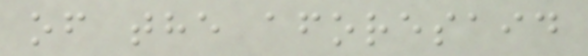of the aforesaid
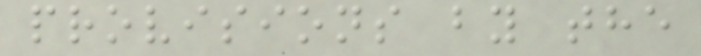provisions by the
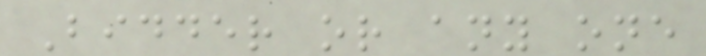Bidder or any one
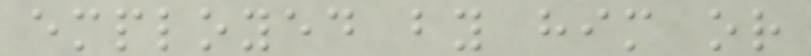employed by him or
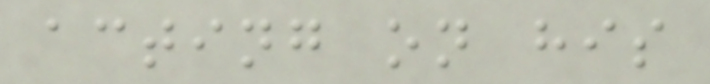acting on his
